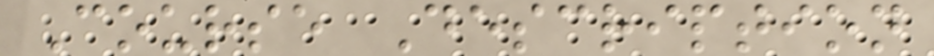Course Description
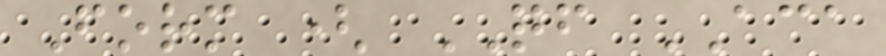Form ( QF ACA
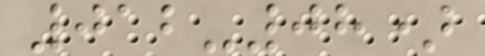012-08)
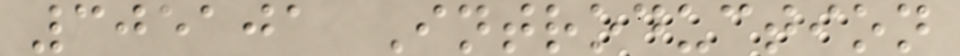305101 Introduction
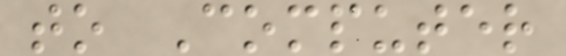to Computer
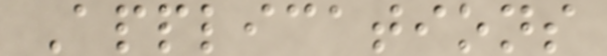Applications
